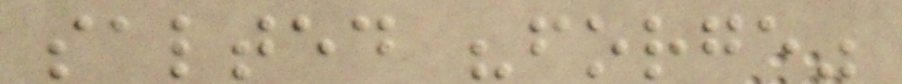salted "forge"
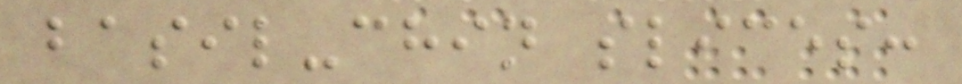basil-chin slices:
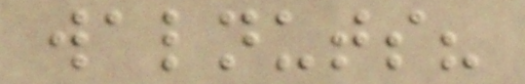walnuts?
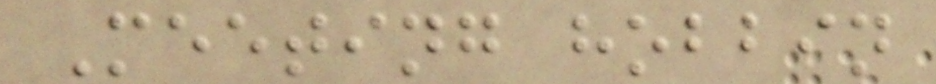Meeting hobbin
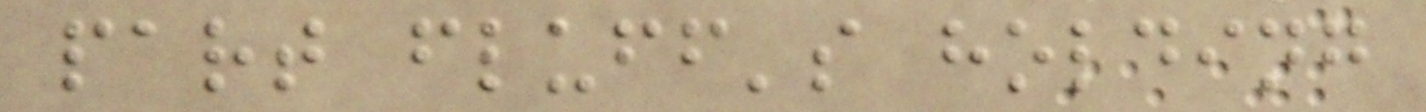part fluff's holding
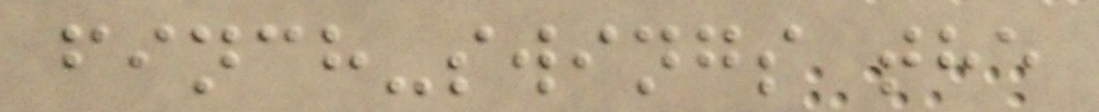finch-swings the
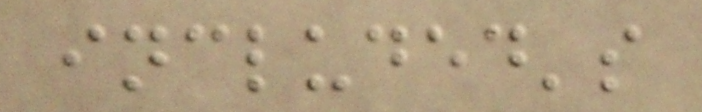included's
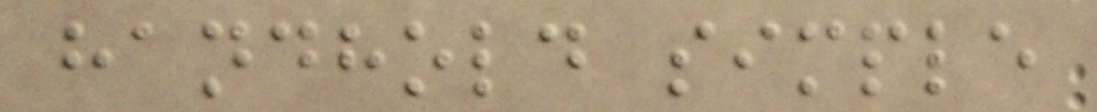handhold simple
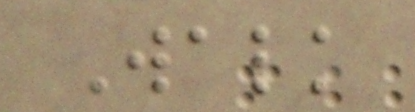Walk
